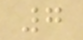7
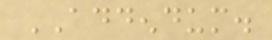ADDENDUM.
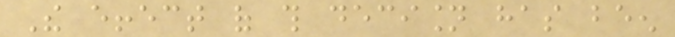The effect of this decision has been
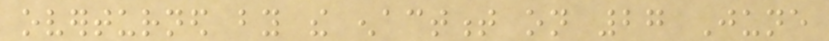overturned by the enactment on 27 June
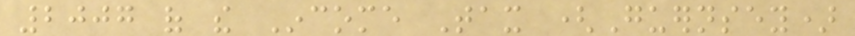2007 of the Income Tax (Guernsey)
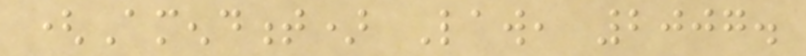(Amendment) Law, 2007.
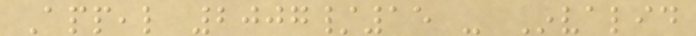Appeal 2007/15 - Invalid
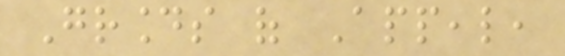Grounds of Appeal,
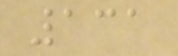131
